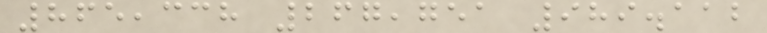865,338 267,751 989.112
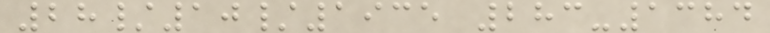28/10/1935 283-1384
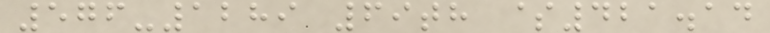576-1289 69th $421.14
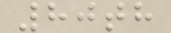80th
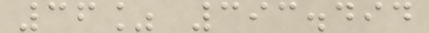36% 393.494
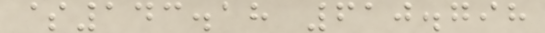$143.18 610.798
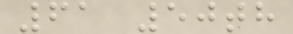61 50th
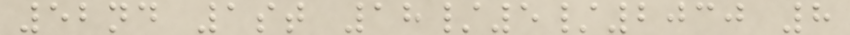52nd 1st 18/5/2030 8
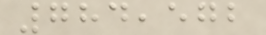784,572
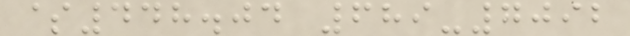$448.04 689-7092
